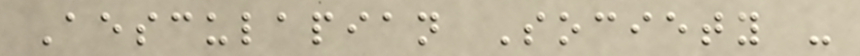Aesculapian Society -
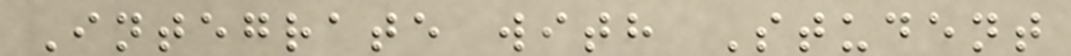Integrate with Student
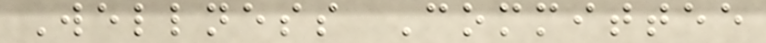Wellness Committee
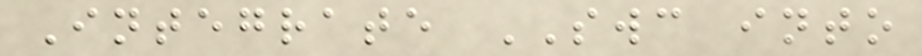Integrate SWC into
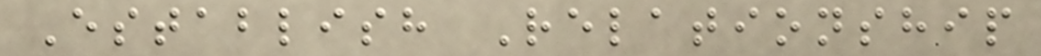Establish Relationship
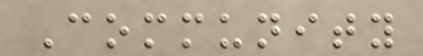Community
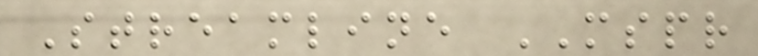Streamline MSPR
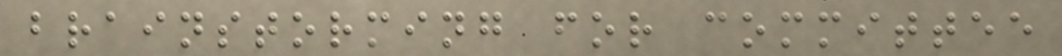brainstorming for committee
